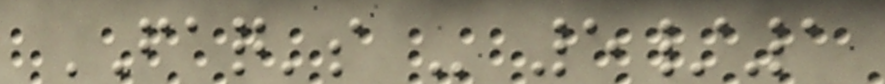FAQ's - 5/1
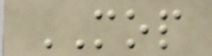MOP
